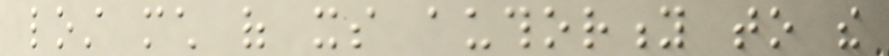lost much of its authority to the
